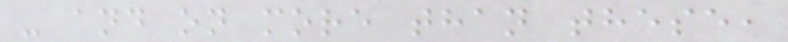- and on more than these,
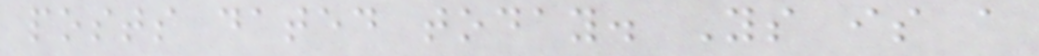posts dated today. Ys is a
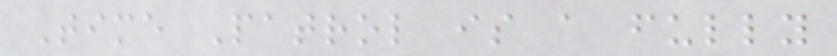Time Patrol is a fully
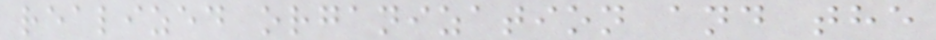realized organization and the
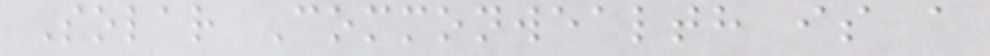Solar Commonwealth is a
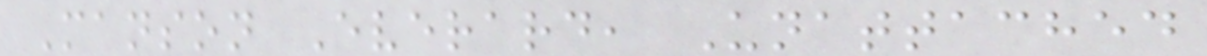Manson Everard, Unattached
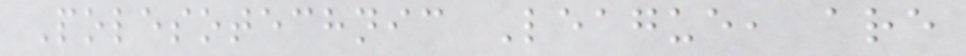Polesotechnic League, are
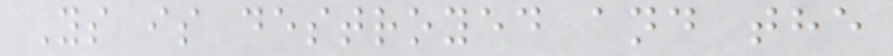Ys is destroyed and the
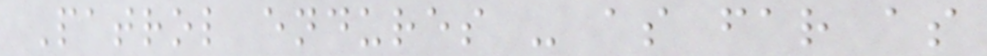Patrol endures - as far as
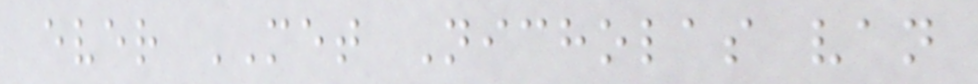ever MET Nicholas van
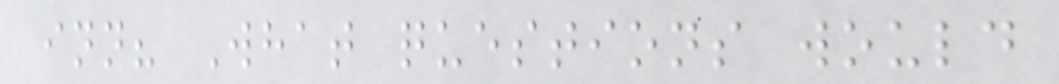inn? What questions would
